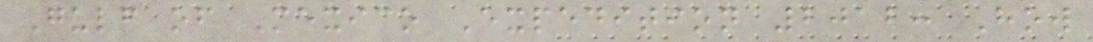Gulf of Mexico Expedition 2012: How
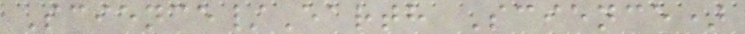Science/Earth Science)
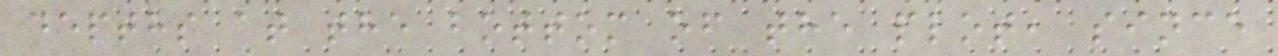depths at the bottom of the plot, since
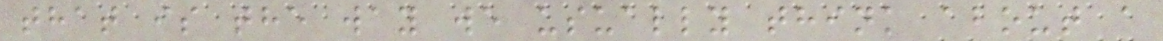that is the way we usually think about a
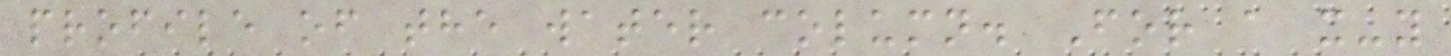profile of the water column. For a x-y
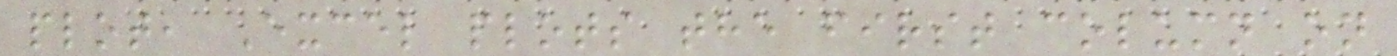plot, Excel plots the first column on
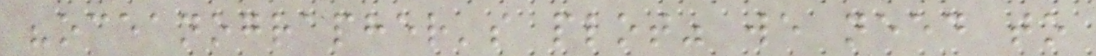"oceanographer's plot" we need to
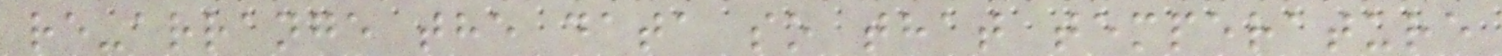re-arrange the data so that temperature
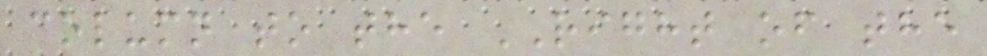column to the RIGHT of the
